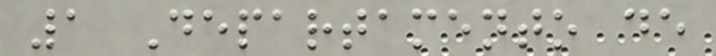1 Departamento de
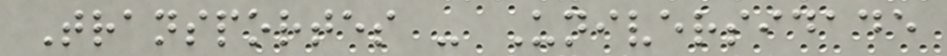Transportes - Universidade
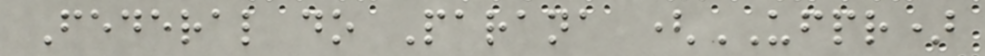Federal do Parana (UFPR)
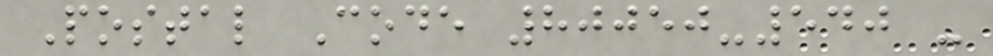Postal Code 80050-540 -
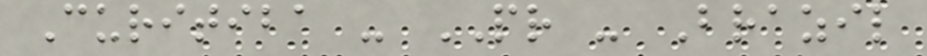Curitiba - PR - Brazil
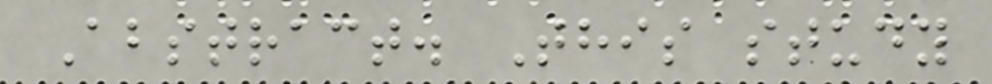Abstract. This study
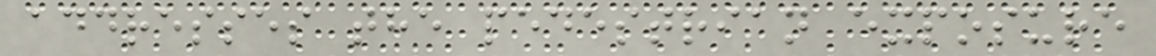addresses the pedestrian exposure
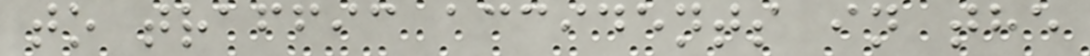to traffic accidents in the
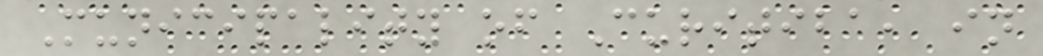Municipality of Curitiba, in
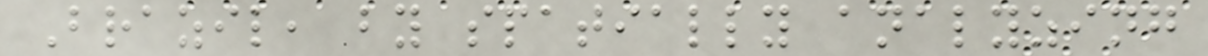Brazil, by spatially analyzing
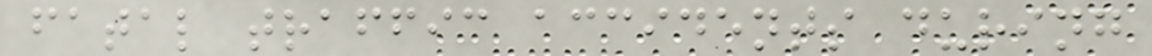fatal traffic accidents during
